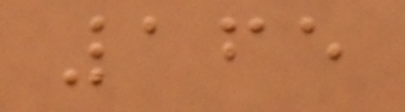165
